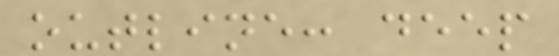outline: deep
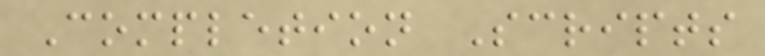Completion Scripts
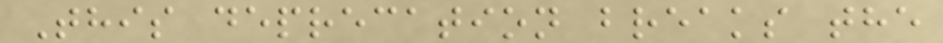This deprecation breaks the
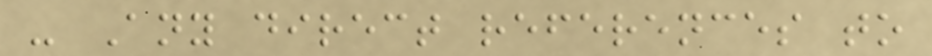- Any direct references to
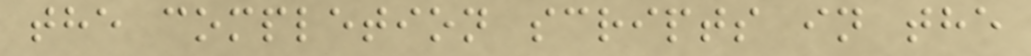the completion scripts in the
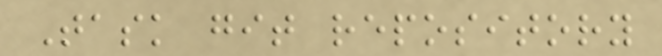Task git repository
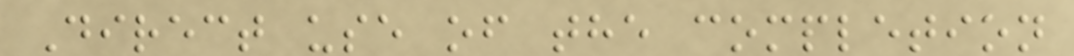Direct use of the completion
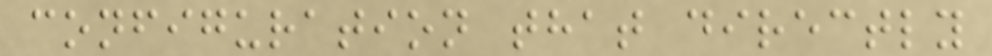configuration that directly
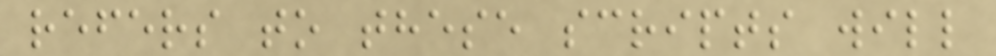refers to these scripts will
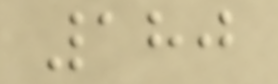180
